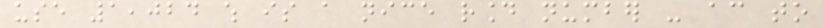use 1,024 which is a nice round number - according to
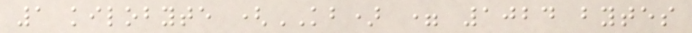1 kilobyte (KB) = 1024 bytes
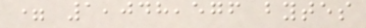= 1,048,576 bytes
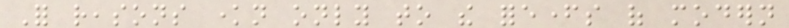For reasons known only to the forefathers of modern
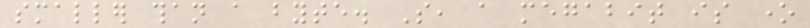smaller than a byte. So, a megabit is one
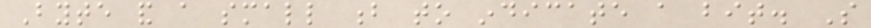Byte and a small b to indicate a bit. So
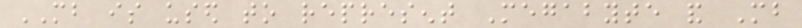MB is used to represent Megabyte and Mb
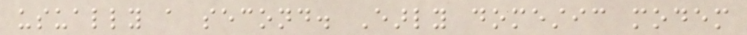usually a second. Early domestic modem
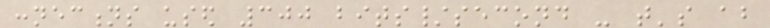connections used 300 bits/second - that's about
